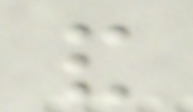and
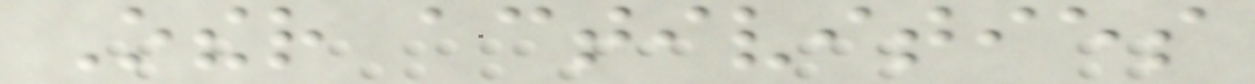Other activities
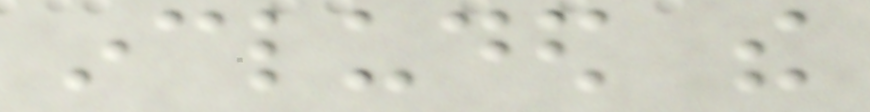included the
